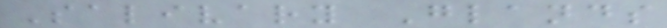Salivary Glands
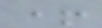+
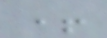+
